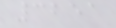3251
